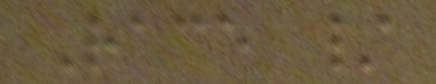Race /
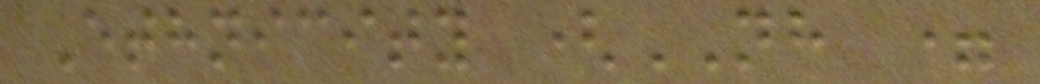Ethnicity (NH =
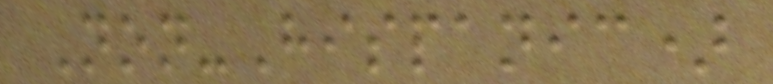Non-Hispanic)
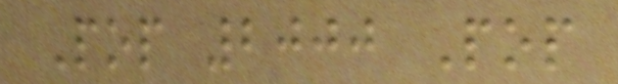Pop 2000 Pop
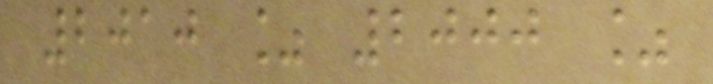2010 % 2000 %
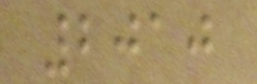2010
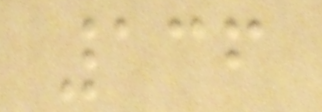136
